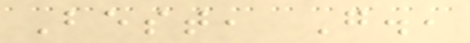Best, G.,
